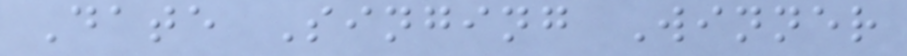Date Singing Winner
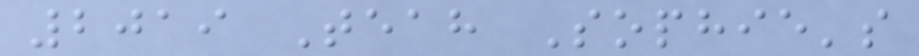2019 Teah Sophie's
